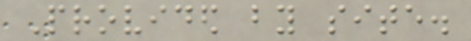Provided by site.
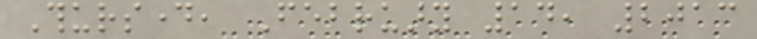Thursday, February 14, 2013
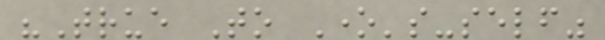"True To One's-self"
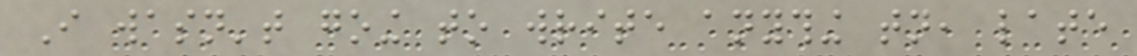I wasn't going to write anything tonight, late
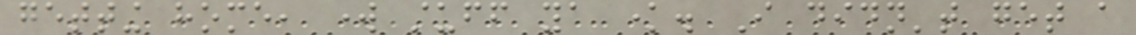getting home, work stuff ya know. I didn't get a
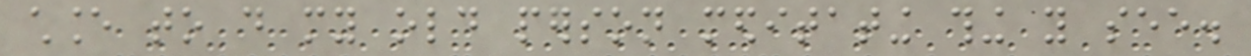chance to do my old person meditating thing you see.
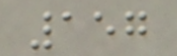157
